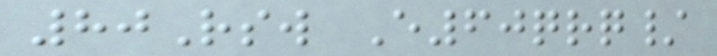80Rsw E60qrq/
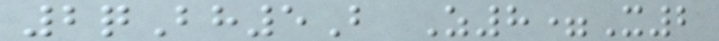2qBh5B Z8=X2
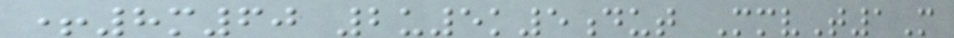+8m60 2u5k5dut MmvT1M
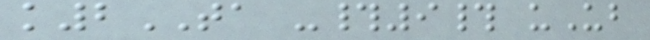k2TA -#9# uUb
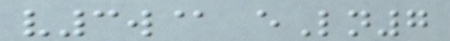v3w@ eLn7
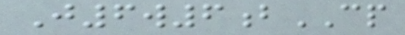J6w6bCP
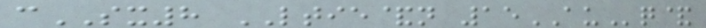cSX8 LTIE&n 15AUq&
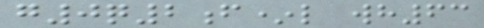g0q2f*l wh63
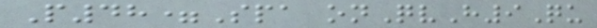P48=Spa onQvH9Qu
